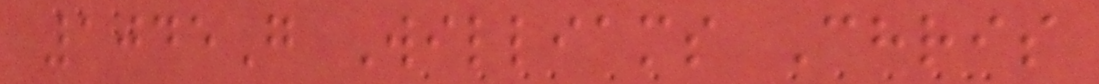1045G Williams Chris
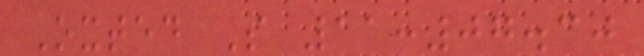Oxted S 11:07.30
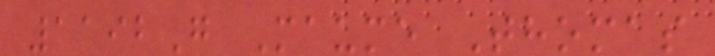1192G Maume Thomas
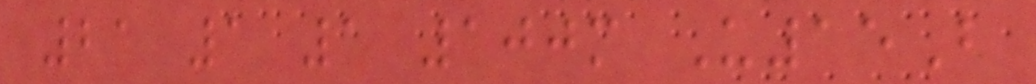21 1 1 100m U15B
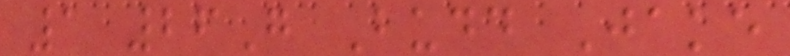1 26G Budd Jake
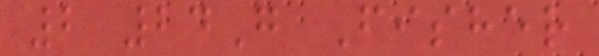2 24G Fisher
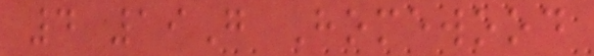4 19G Homewood
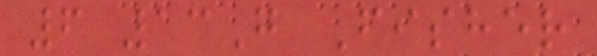6 13G Fisher
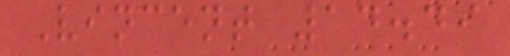Vincent 14.49
